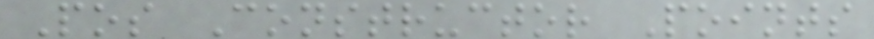Pos Constructor Points
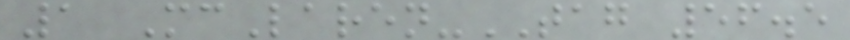1 McLaren-TAG 56.5
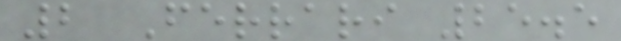2 Ferrari 25.5
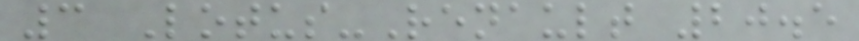3 Lotus-Renault 20.5
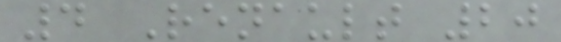4 Renault 20
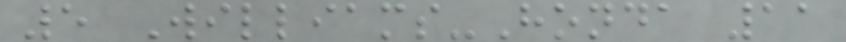5 Williams-Honda 11
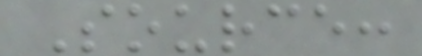Source:
